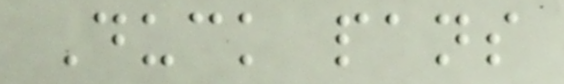Duck pans
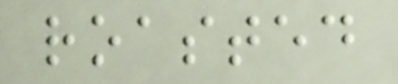roasted
